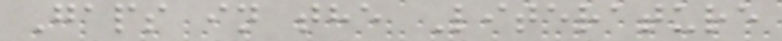Gaps in the Literature
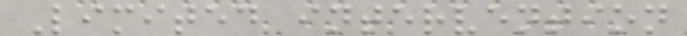Limited intervention
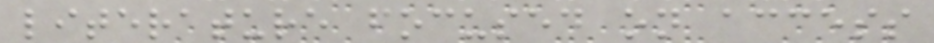literature focused on access
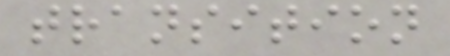transition
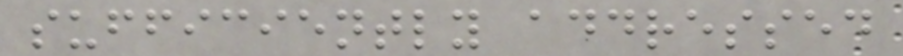sufficiently addressed
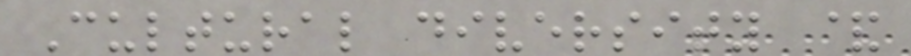Cultural diversity &
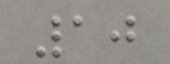10
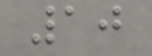10
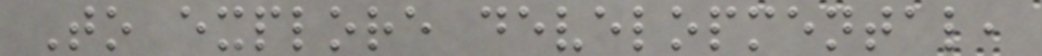To explore developmental,
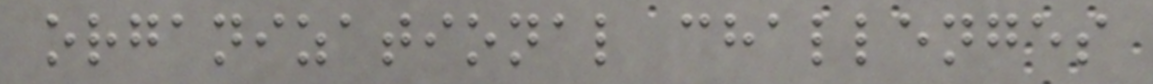organizational challenges
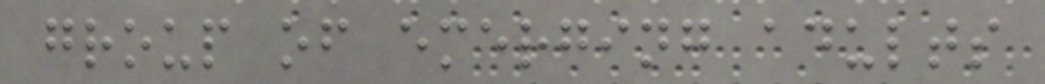group of emerging adults
